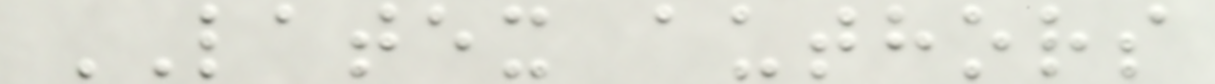LATEX authors
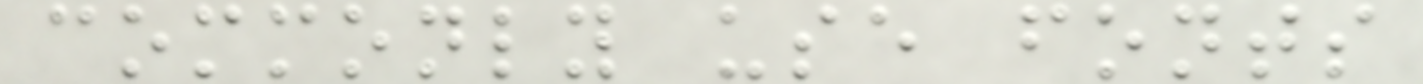commonly use fonts
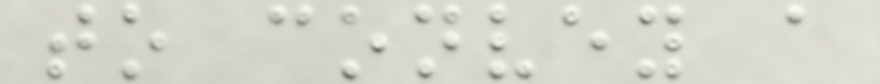to convey a
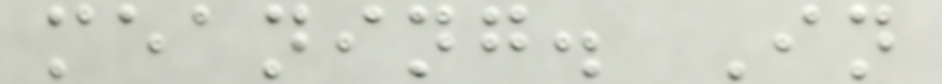meaning. In
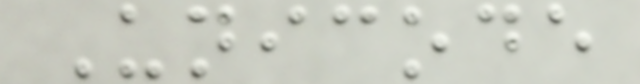Unicode
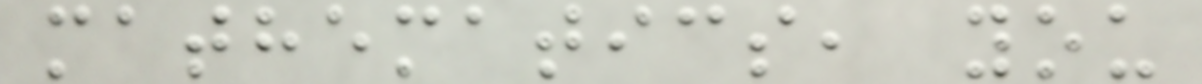mathematics, you
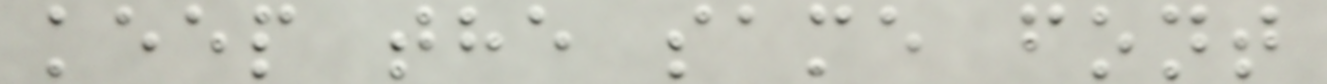keep the same font
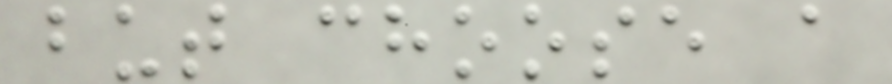but choose a
